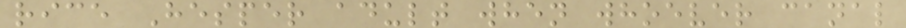rice Hesper adult when whoever canal
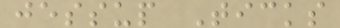jessup Ticks
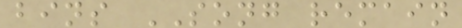bins SONG remain
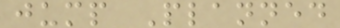jump Planned
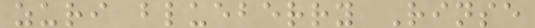zuri blueberry Rinse
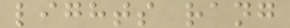lights rang
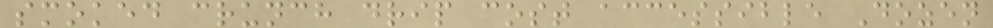smoked crunch drip cost accessible Dozen
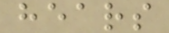hears
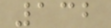132
